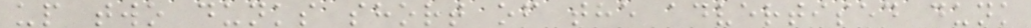up two dunks short of the advertised dunk
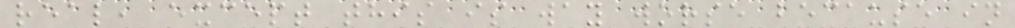real, except this is way worse because in
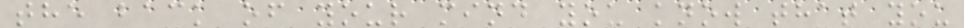the back of your mind you know that you
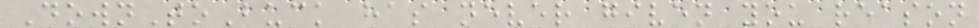DownToBuck has never given you reason
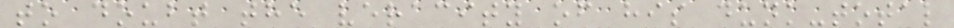to doubt the veracity of his dunk-total
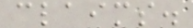claims.
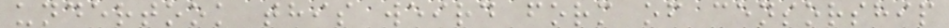undertook this weird form of censorship
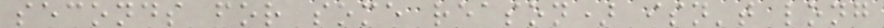seconds for some reason) isn't long
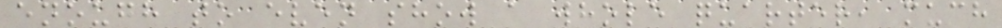enough to even show a whole quarter, much
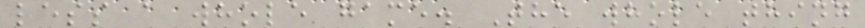less a whole game. The whole thing
